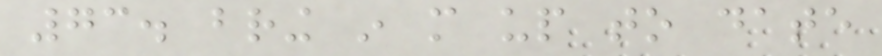73. bring in more up to date
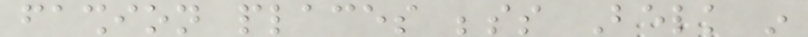fashion places besides Belk in
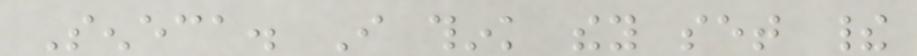Seneca. I think they set their
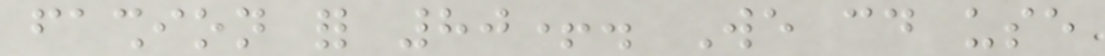fashion for 80+. We could use
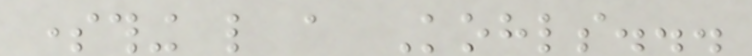something like a Kohls...
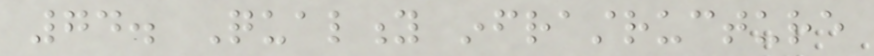74. Quality infrastructure
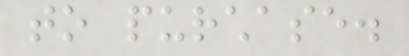to purchase.
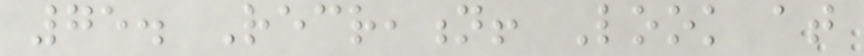75. Recreation! Look at
